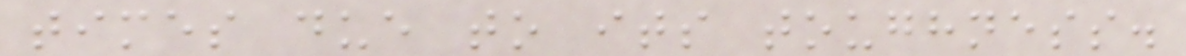times due to its toughness.
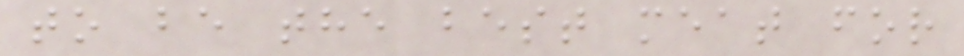to be the best meat for
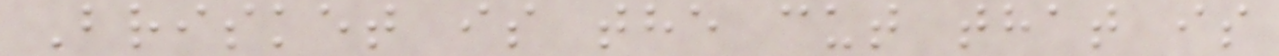Brisket is the cut that is
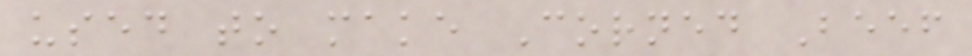used to make Corned Beef
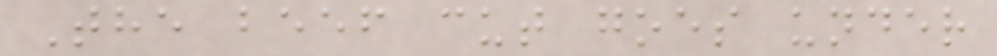The beef cut goes under
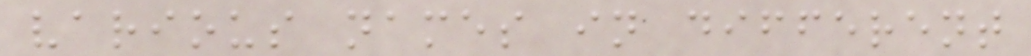various names in different
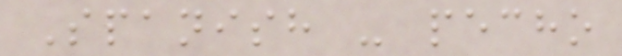Spanish - pecho
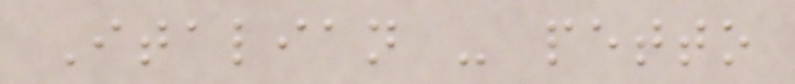Italian - petto
